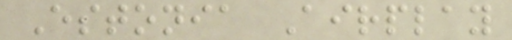Estonia Airplay
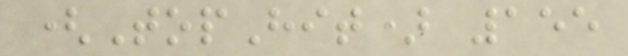(TopHit) 155
